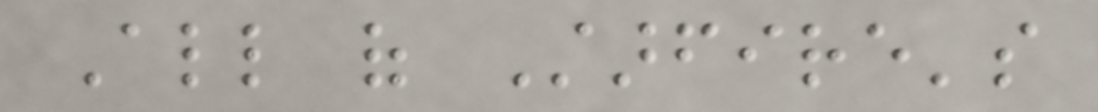All of Starfire's
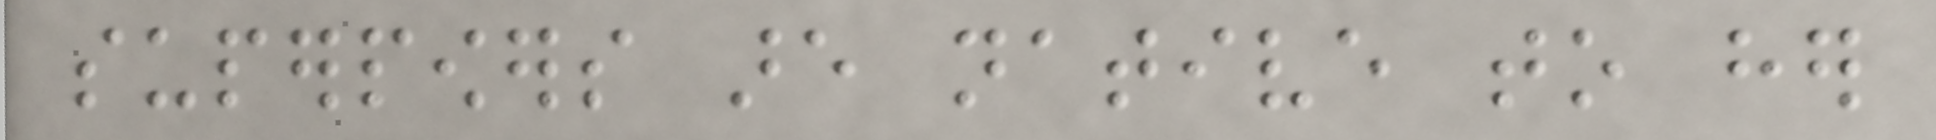superpowers are native to her
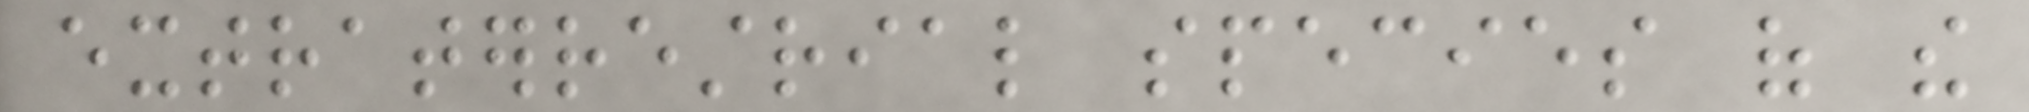extraterrestrial species of the
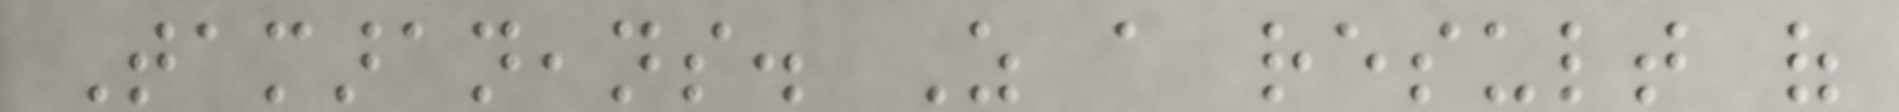Tamaraneans. As a result of
